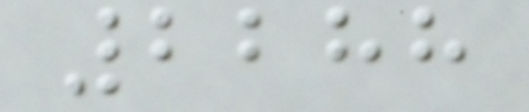2288
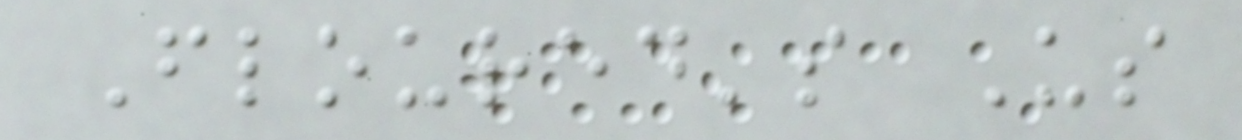Floured's Us
